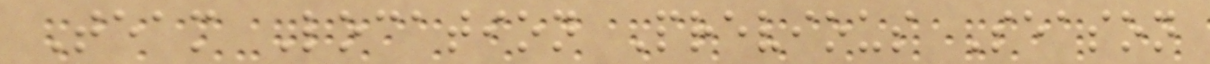Team Location Previous Season
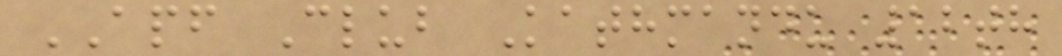APF Club Kathmandu 12th
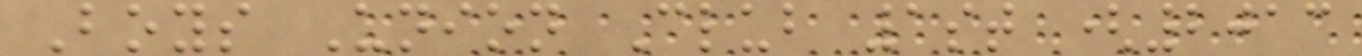Boys Union Club 1st (2013
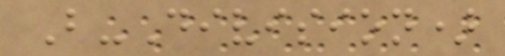B-Division)
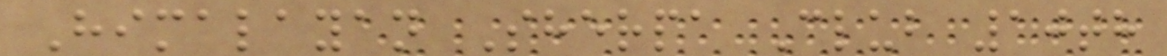Himalayan Sherpa Club 10th
